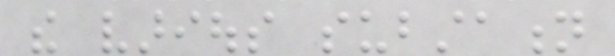the various substation
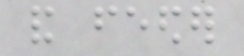and feeder
